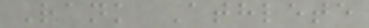Rank Athlete
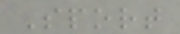Sport
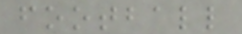football
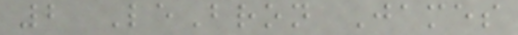2 LeBron James
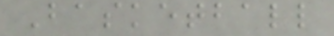Basketball
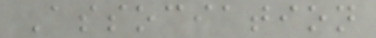Association
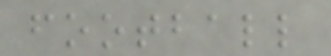football
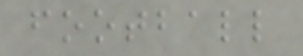football
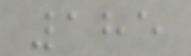185
